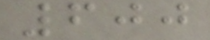600
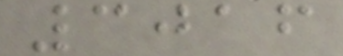3016
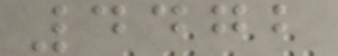4472
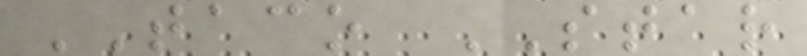TACO STAR
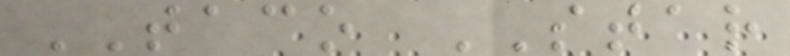TACO STAR
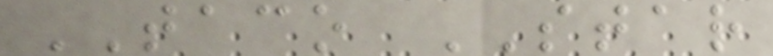TACO STAR
